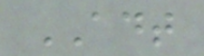ADT
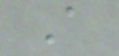A
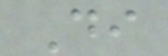Di
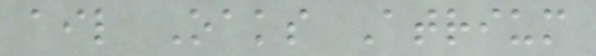ail Oaks Atrium
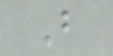B
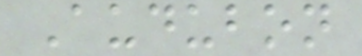Audubon
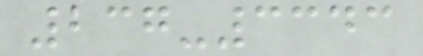237-3343
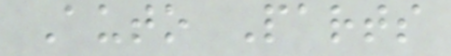Auto Parts
